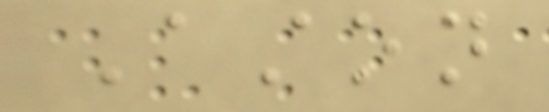Aston
